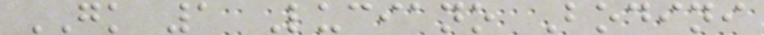GK 1 Luciano Bodini
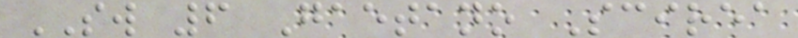SW 6 Gaetano Scirea
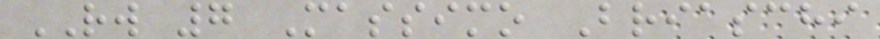RW 7 Massimo Briaschi
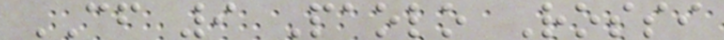CF 9 Paolo Rossi
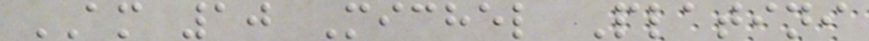AM 10 Michel Platini
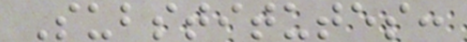Substitutes:
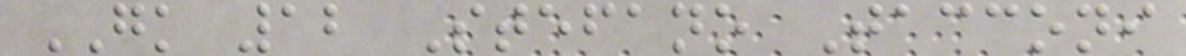GK 12 Stefano Tacconi
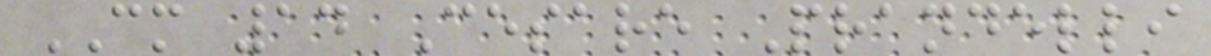CM 14 Cesare Prandelli
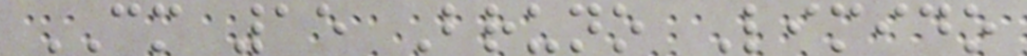CM 15 Bruno Limido
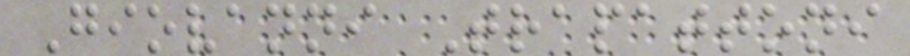Giovanni Trapattoni
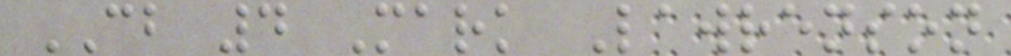CB 4 Mark Lawrenson
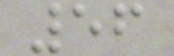56
